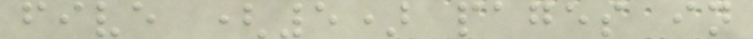five (5) pages in
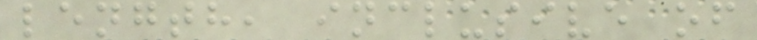length, inclusive of
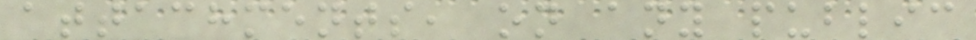attachments, on any public
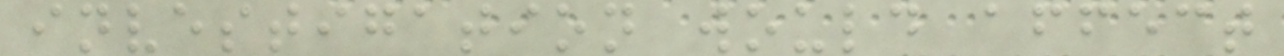investigation would affect
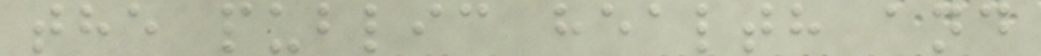the public health and
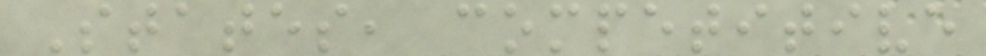States, competitive
